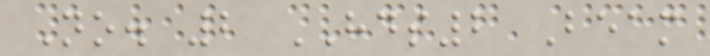No. 2 HDS2 Beam
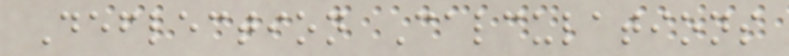Deflection Calculations
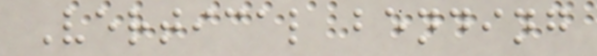Vertical bending
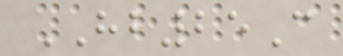HB25C
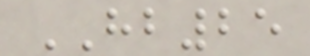HB25
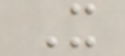X
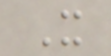X
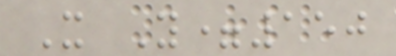X Y=150
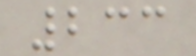233
